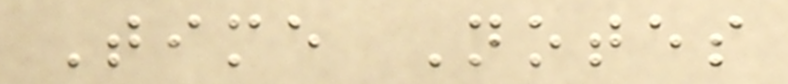Time Notes
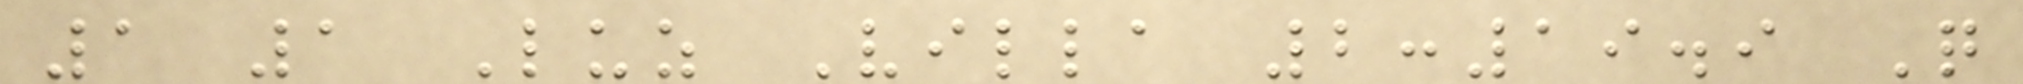1 1 Luz Villa 2:19.9 Q
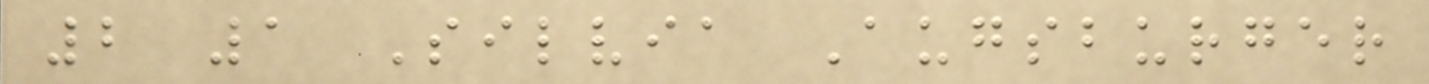2 1 Silvia Augsburger
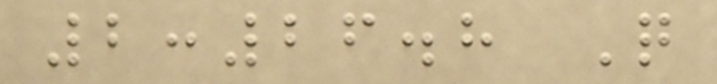2:26.8 Q
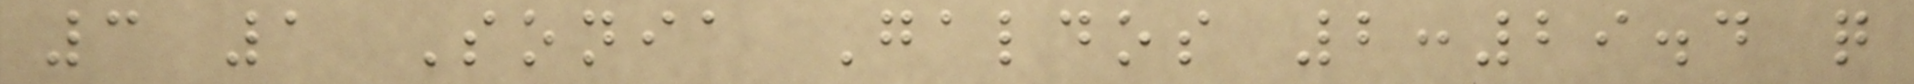3 1 Sonia Galdos 2:29.4 q
